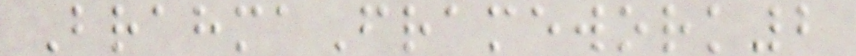BrahmaFramework2
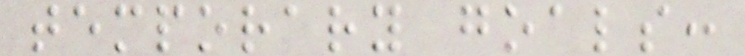temporary goals:
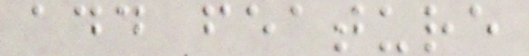add feature
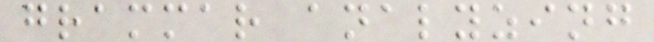grammar analyzing
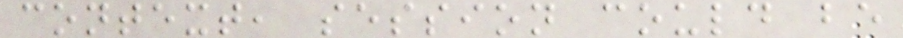context, session could be
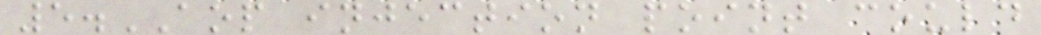5.AOP injection point could
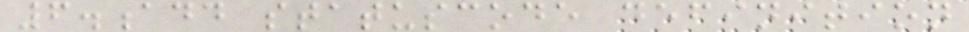6.add statuscode definition
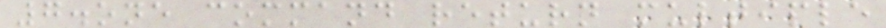7.one command return multiple
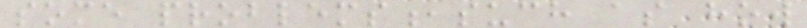some problems,such as how
